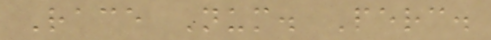Race Num. Perc.
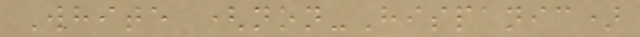White (non-Hispanic)
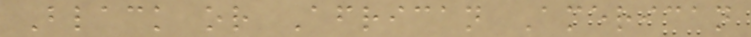Black or African American
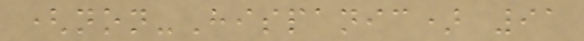(non-Hispanic) 91
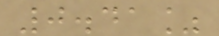0.41%
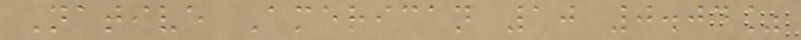Native American 10 0.04%
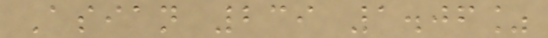Asian 239 1.06%
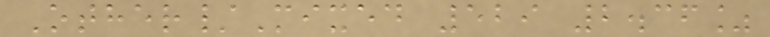Other/Mixed 529 2.36%
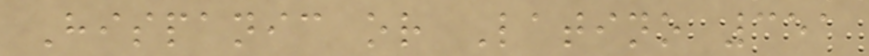Hispanic or Latino 351
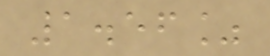1.56%
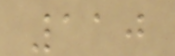110
